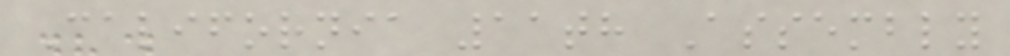California 11th Assembly
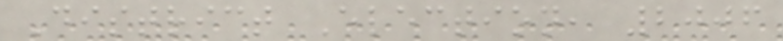District Election, 2006
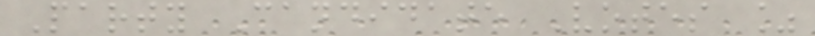Party Candidate Votes %
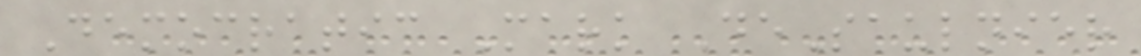Democratic Mark DeSaulnier
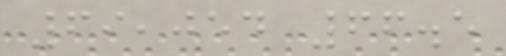69,054 66.5
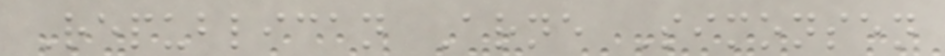Republican Arne Simonsen
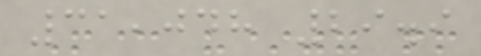31,048 29.9
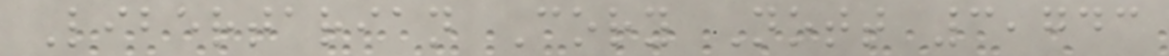Libertarian Cory Nott 3,743
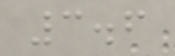3.6
